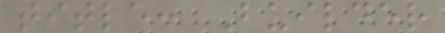title: Builder
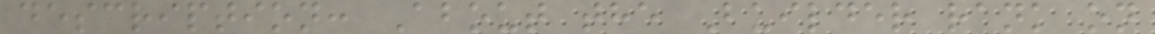description: About the Builder rank on
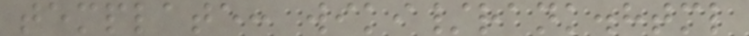template: wiki/rank.html
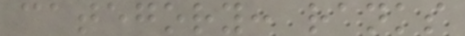category: ranks
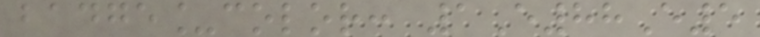badge_color: 1E88E5
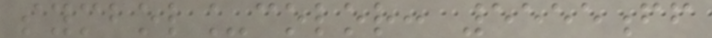symbol_color: 5555ff
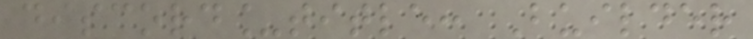discord_title: Builder
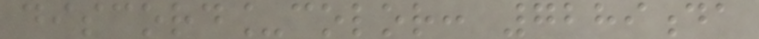discord_color: 7289da
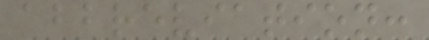abbreviation:
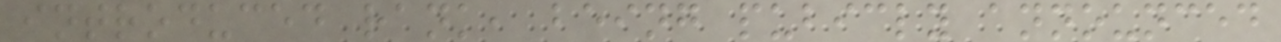introduced rank, being pubicly announced
